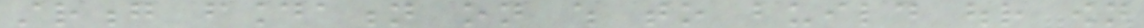strong foundation on which to build our own
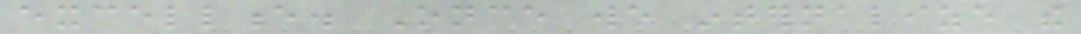excellence. Once we internalize the
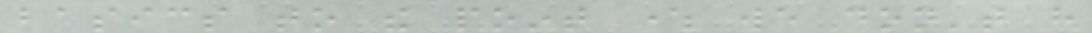basics to the point where we don't have
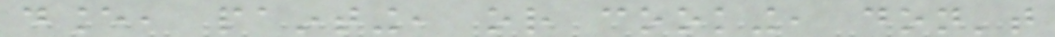dance, painting, or cooking, don't
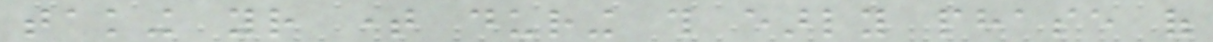taking your time during this early phase of
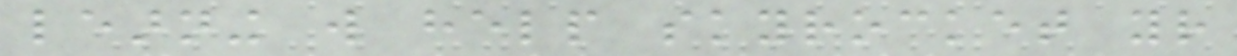learning will help skyrocket your
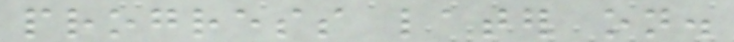progress later on.
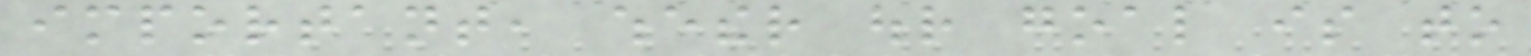important, whether our goal is to
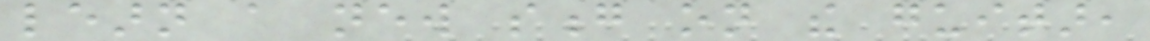learn a new song on the guitar,
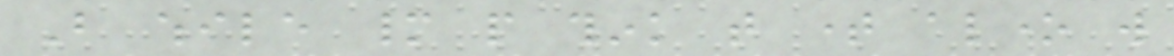But while many people think that time alone will
